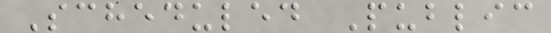Scheduled Public
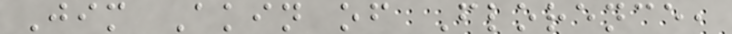Jim Akin of Florence,
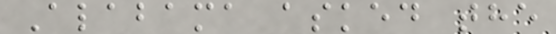Alabama asked the
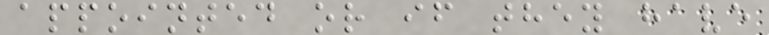appointed or if they have
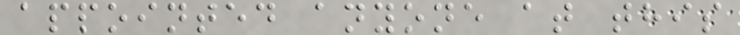appointed anyone at this
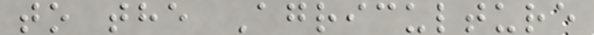to the Agriculture
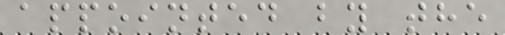appointed by the
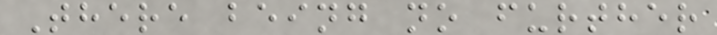There being no further
